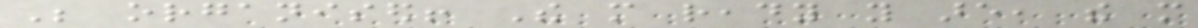Be organised! The more ready you are, the more
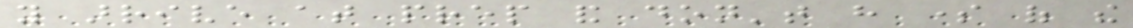you arrive at prep and don't have some of the
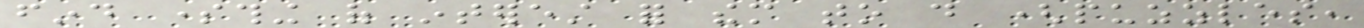find something of interest for them to do (puzzles,
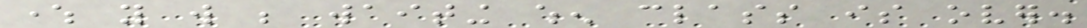where you will be waiting when class is over.
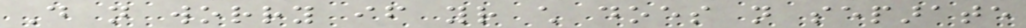Do not worry if your child does not separate
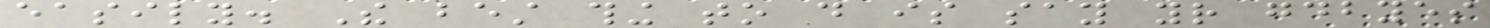easily. The best thing to do is say your goodbyes
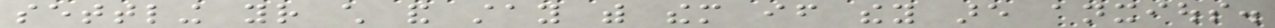settling your child and stay with them if they are anxious.
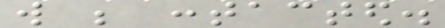will be contacted.
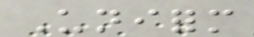Uniform
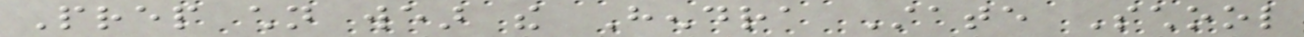Prep children wear the Hendra State School
